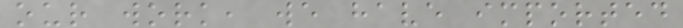our work, we have imported
